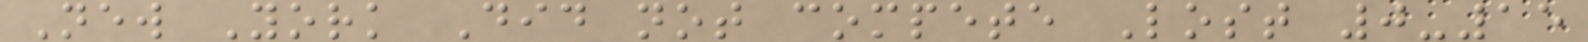New York Did not compete Lost 0-15
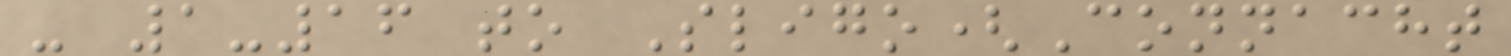- 1-16 to Sligo(Connacht
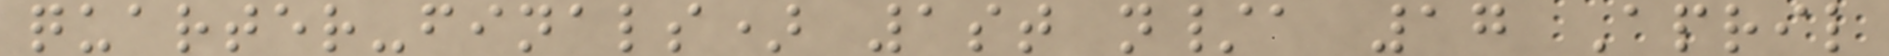quarter-finals) 1st n/a 17 April
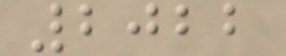2022
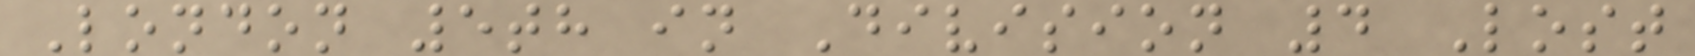London 5th in Division 4 Lost
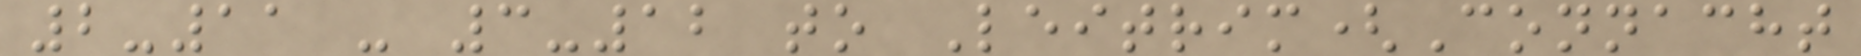2-11 - 3-12 to Leitrim(Connacht
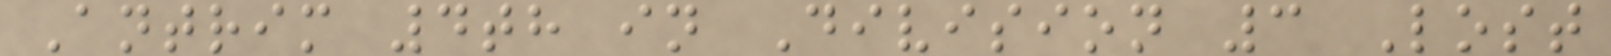Antrim 4th in Division 3 Lost
